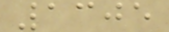1305
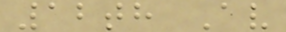12th Av
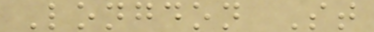Longdon St
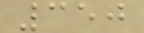350
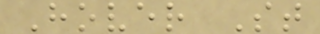Hover St
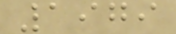1979
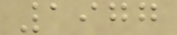1977
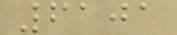6101
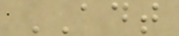ADT
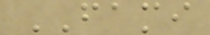FAMI
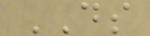DS
